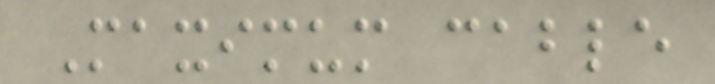Maximum cable
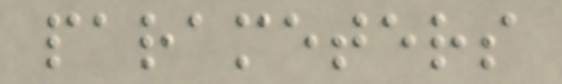parameters
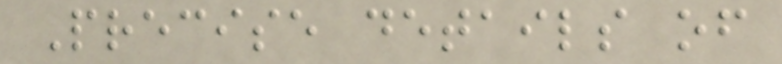Precise details of
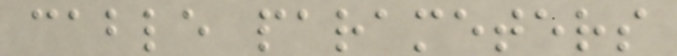cable parameters
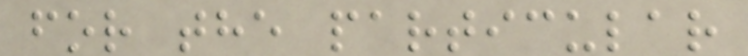for the particular
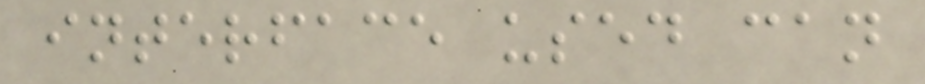interface used can
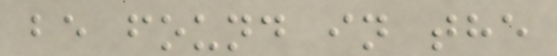be found in the
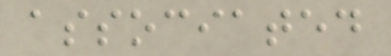associated
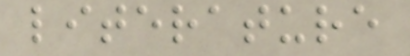literature
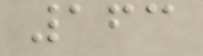163
